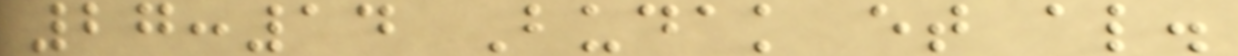27:14 Budak et al.
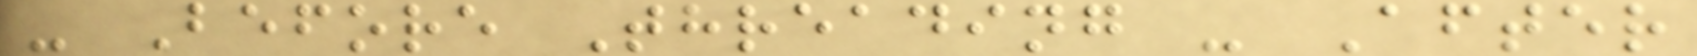- Before Threading - After
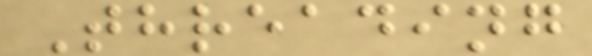Threading
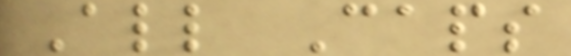All Caps
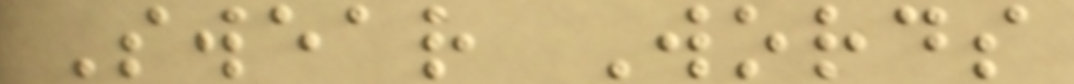Swear Words
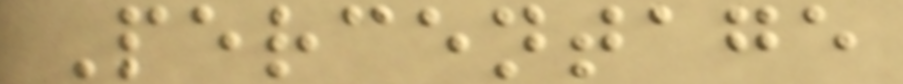Percentage
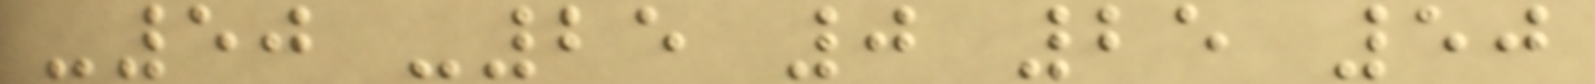-50 -25 0 25 50
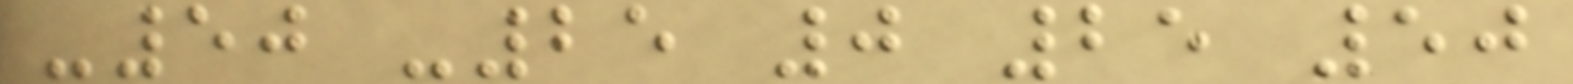-50 -25 0 25 50
